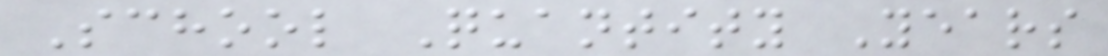School Quantity Years
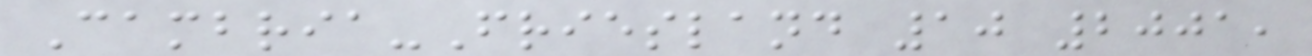Cambria-Friesland 10 2001,
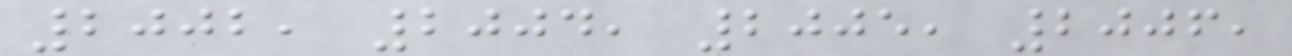2002, 2004, 2005, 2006,
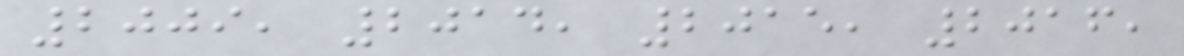2009, 2014, 2015, 2016,
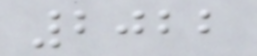2022
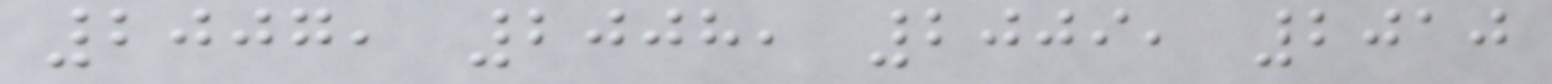2007, 2008, 2009, 2010
